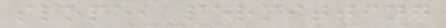slope, permitting
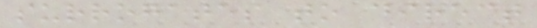surrogates to direct
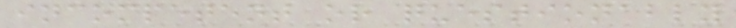incompetent or questionably
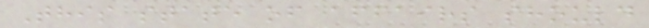This state of affairs should
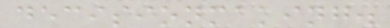decisionmaking.
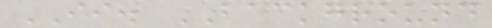II. BACKGROUND
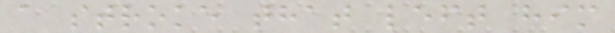a stroke that left him
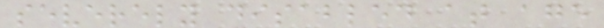severely disabled at age
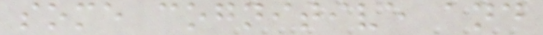some cognitive and
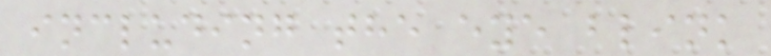including the eye blink
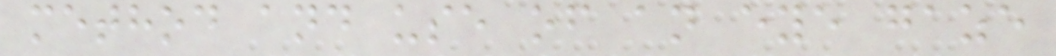method and use of an eye gaze
